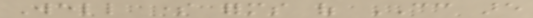Well some forms of CC are
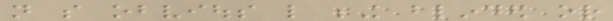not so obvious like being blinded or
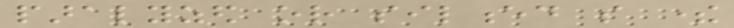paralyzed or silenced so there
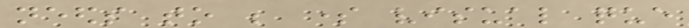needs to be some visual que
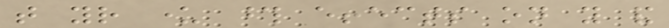that your under those effects on you and
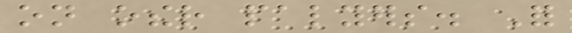on other palyers. For
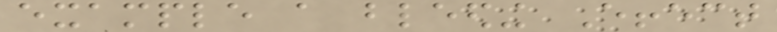example a bleeding Effect
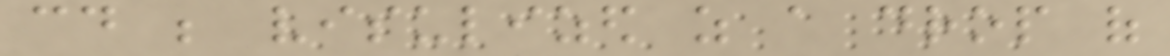could be visulized as a drop of
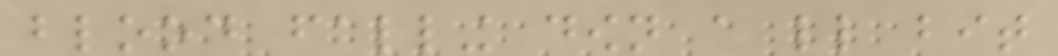blood falling down a little bit
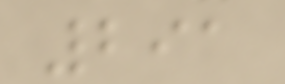291
